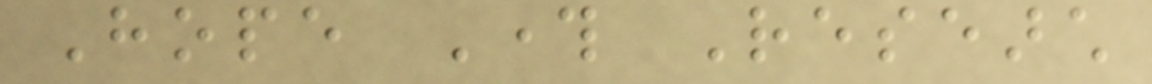Hope Through Research
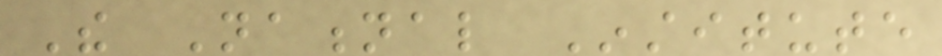The National Institute
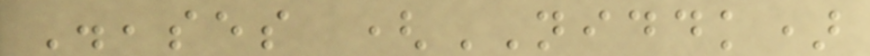Diseases (NIDDK)
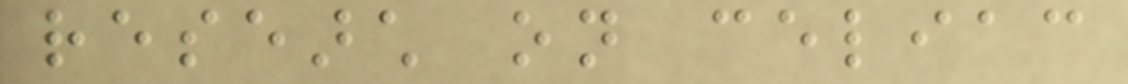research on celiac
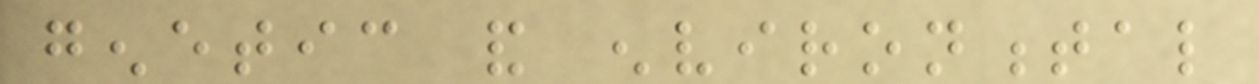genetic and environmental
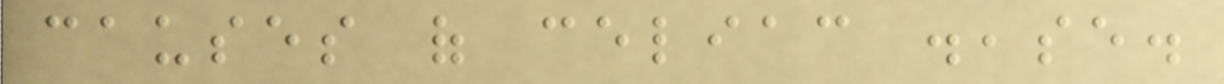causes of celiac disease.
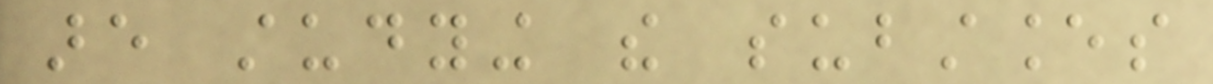are studying the substances
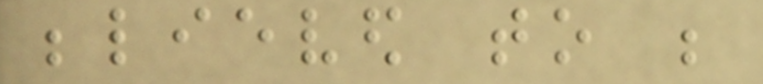believed to be
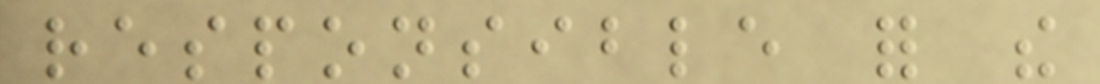responsible for the
